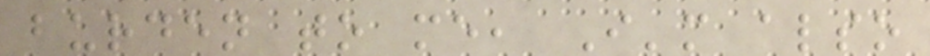burden to me, I'm also
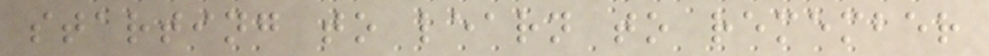starting to learn to remember
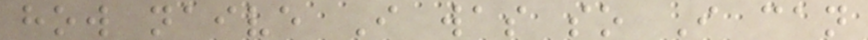how naive I was so I can
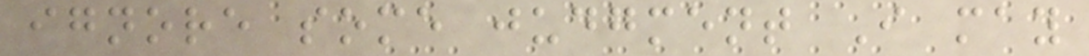ignore some judgment I may
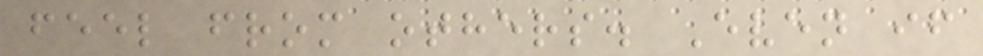feel from others. Even if
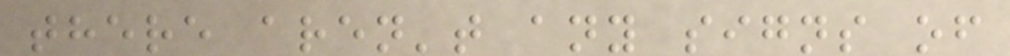there aren't any signs of
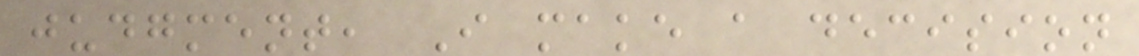judgment, I make a decision
